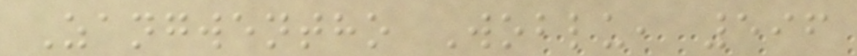Zangwentho Woblu, 596
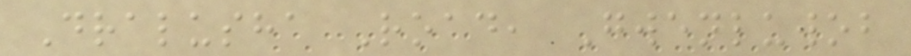Dralusha Road, Gwenluwob
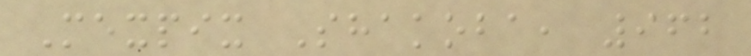Mexpix Shakoba, 962
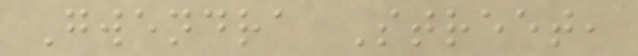Gwendra Street,
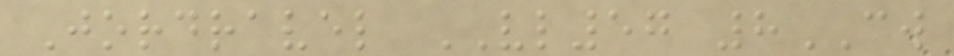Jordravel VL57 8CW
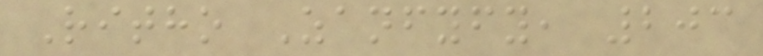Ritho Zanfyfy, 203
